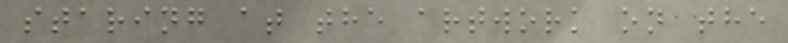staring at the artwork on the
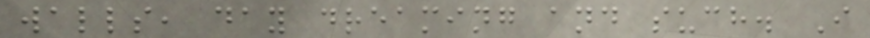walls, day dreaming and such. I
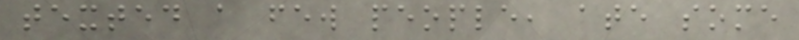texted a few people, ate some
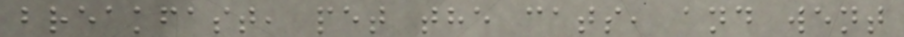breakfast, pet the cats, and went
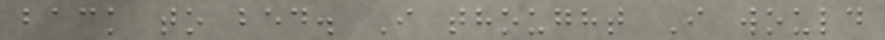back to bed. I thought I would
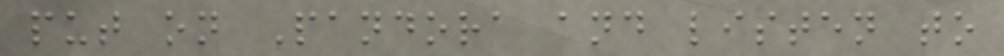put on Pandora and listen to
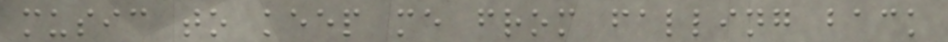music to keep me from falling back
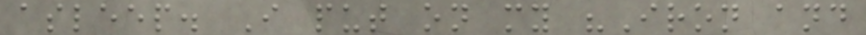asleep. I put on my "Iron and
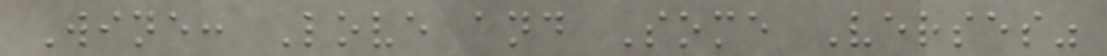Wine: Love and Some Verses"
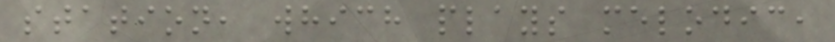station, which plays melodic,
